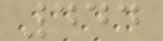444
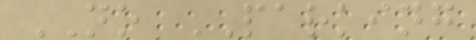NO PARKING
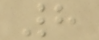8
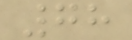78
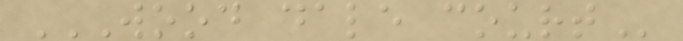WOOD DALE COURT
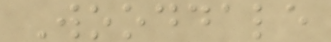Wooddale
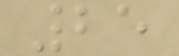25
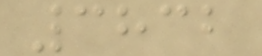3832
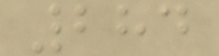284
